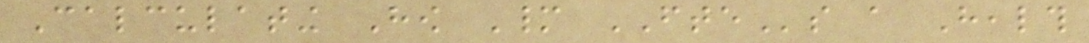Calculating How Many FTEs a Health
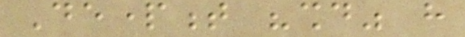Department "should" have
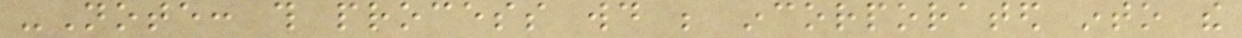-Note: this process would be incorporated into the
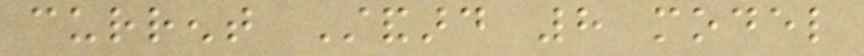current Standard 8 model
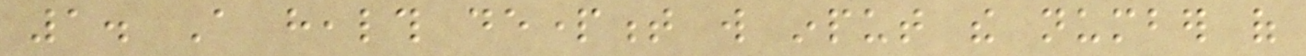1. A health department will input the number of
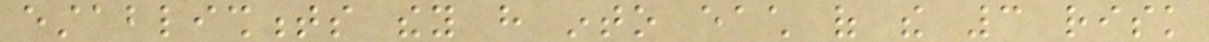establishments they have into each of the 3 risk
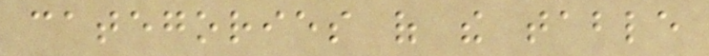categories of the table
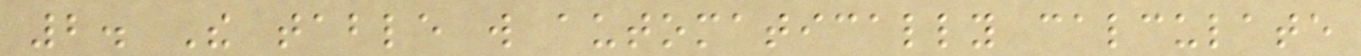2. The table will automatically calculate
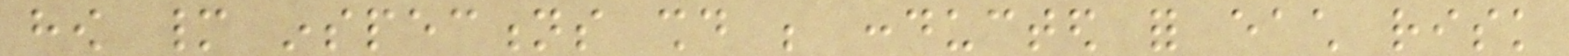how many inspections should be conducted for each risk
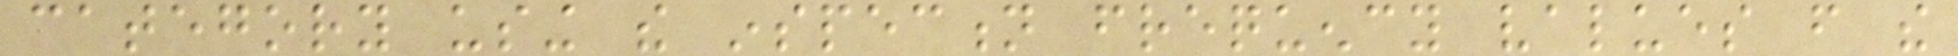category using the inspection frequency values from the
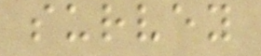survey
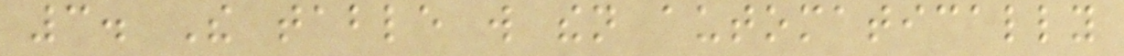3. The table will then automatically
